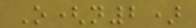O(n2)
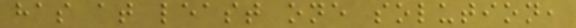has at least one solution,
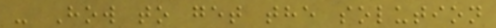- How to get the solution
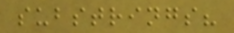substrings?
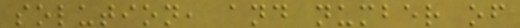solution, and number of
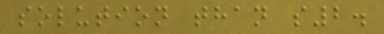solution than s2.
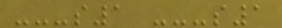---s1 ---s1
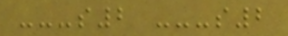---s2 ---s2
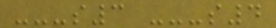---s3 ---s4
